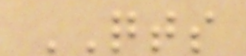QTS
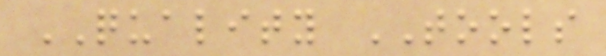QUALITY TOOLS
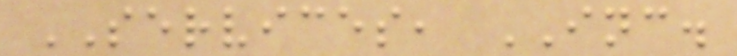SERVICES, INC.
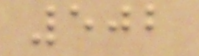502
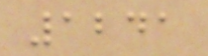1241
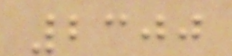2300
